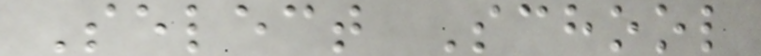Select School
